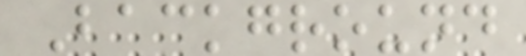Background
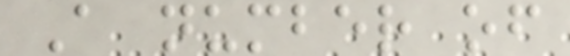A number of
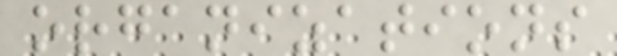organizations
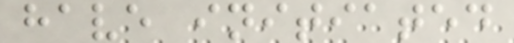have initiated
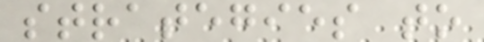strategies to
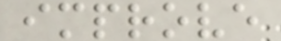improve
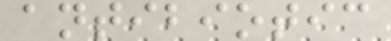antibiotic
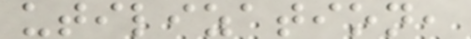utilization,
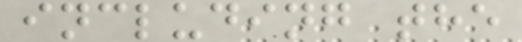including the
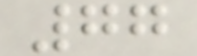77
